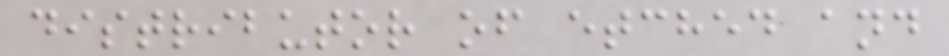distributor of etched and
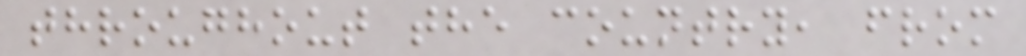throughout the country, from
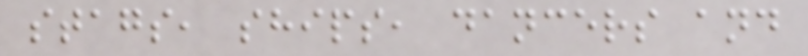stags, ships, dancers and
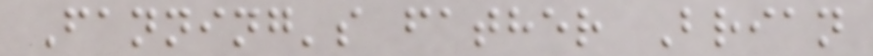Fanning's father Brian
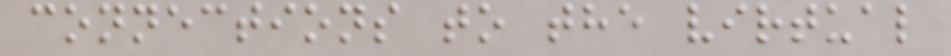connections to the virtual
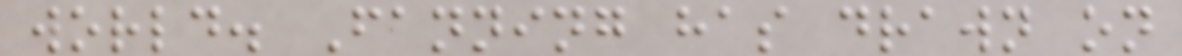world. Fanning has drawn on
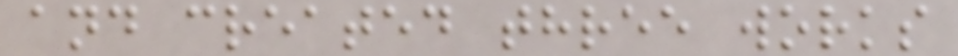and created three works
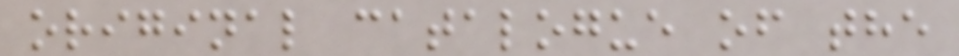original catalogue of the
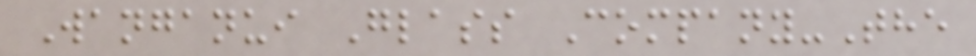Wanganui Glass Company-The
